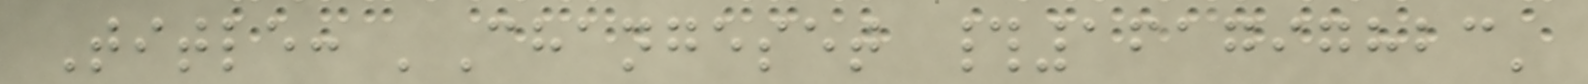Title: 'Changeset #161797823'
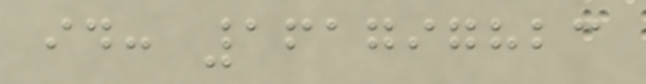id: 161797823
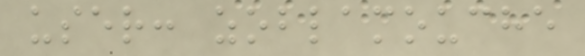user: zoblamouche
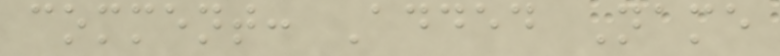comment: Added Name
